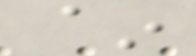~
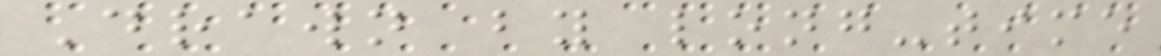Drawn by long-time
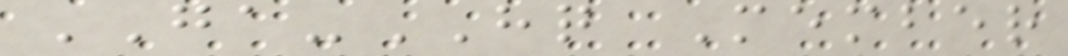GA-HQ Member
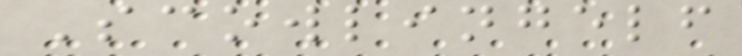Scowlingelf
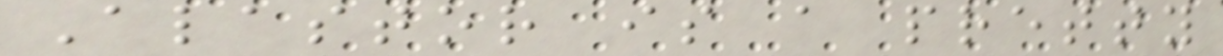Alastor is a pretty
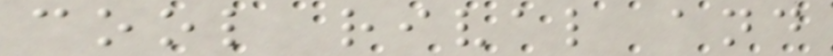cool rival and
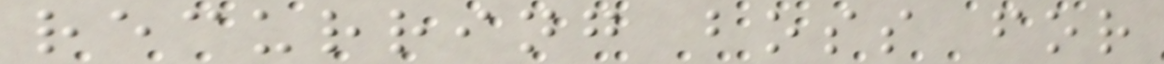recurring boss for
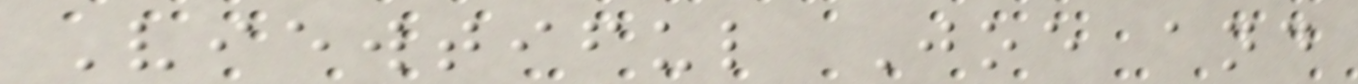Viewtiful Joe and
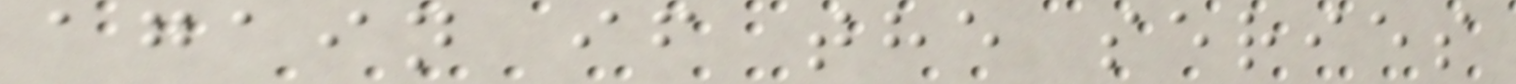again if the series
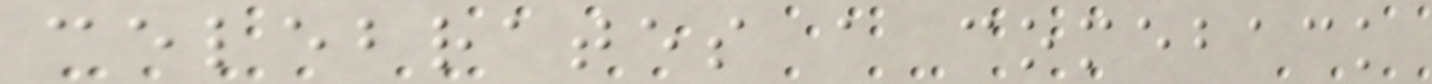celebrates a comeback
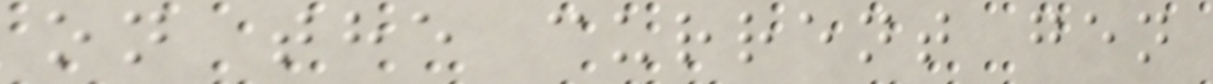on the current gen
